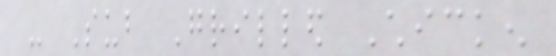- Sub Grilled Chicken
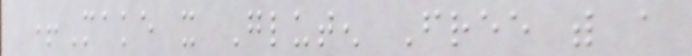+Make it Gluten Free with a
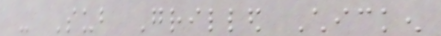- Sub Grilled Chicken
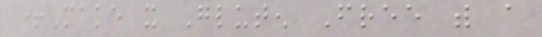+Make it Gluten Free with a
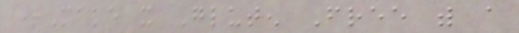+Make it Gluten Free with a
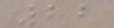22
